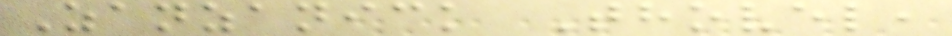Zanzanick Thovel,
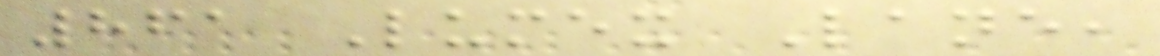861 Lumex Lane,
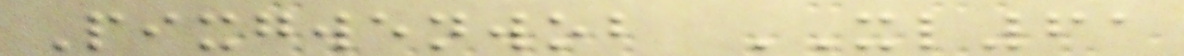Pixgwenwob XL61
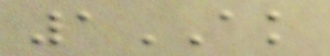1AK
